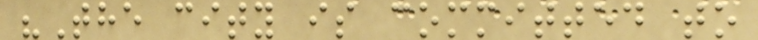"The city is committed to
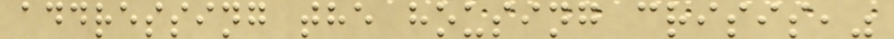addressing the housing crisis,"
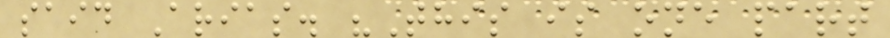said Arias. "This is one part
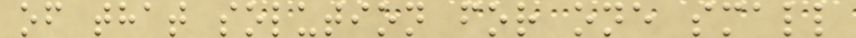of that solution for one small
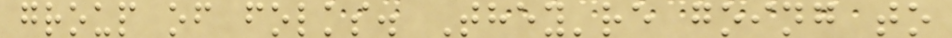group of folks. They're going to
